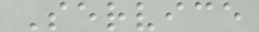Service
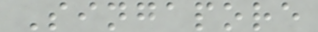Singapore
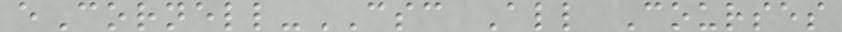eCornell-CSC All Courses
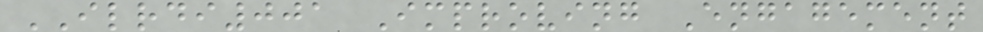ILRDI001 Improving Engagement
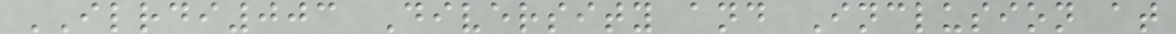ILRDI003 Diversity and Inclusion at
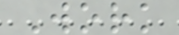Work
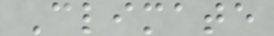Climate
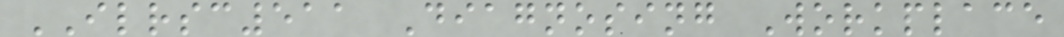ILRSC511 Diagnosing Workplace
